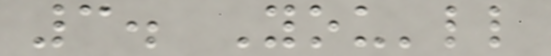3. You'll
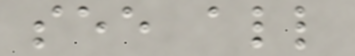see all
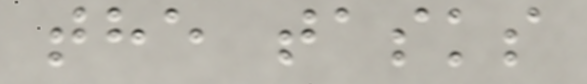the tasks
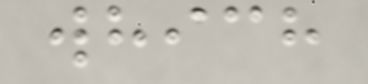which
